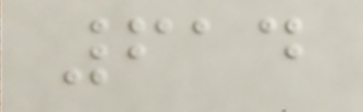614
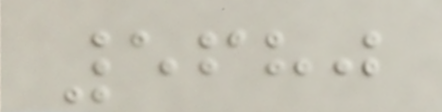5680
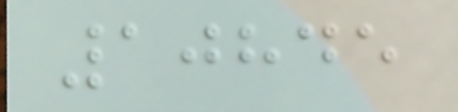10845
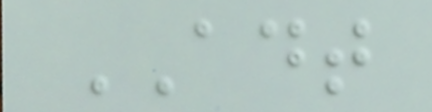ADT
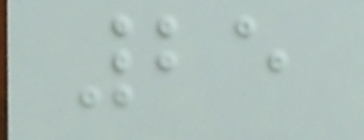25
